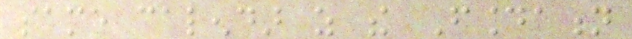same calendar as the Foundation
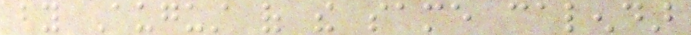by August of the same calendar
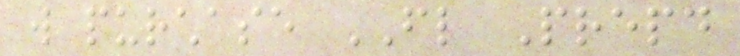will purchase FL Prepaid
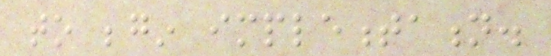to begin implementation.
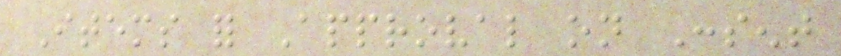Items for Approval on Consent
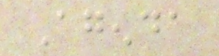Agenda
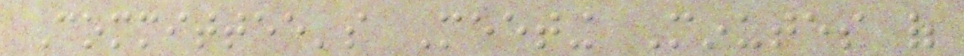Committee's Meeting Minutes of
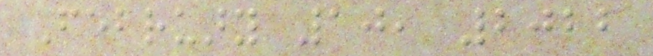February 10, 2022
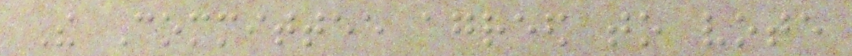The Committee agreed to vote
